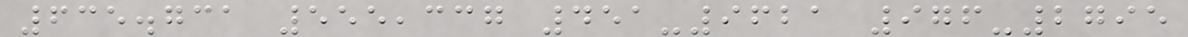635.731 555,337 451-9621 976-2795
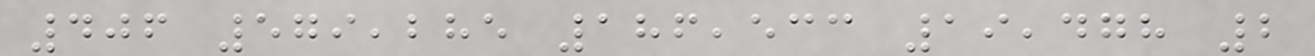406 579,285 186,533 19,478 2
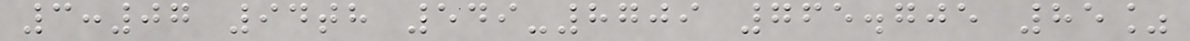3:07 94th 549-8709 765.705 85%
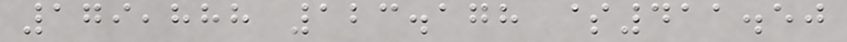179,888 123.178 $411.50
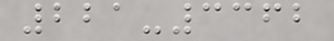221-3362
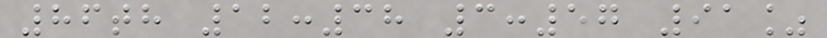86th 12:38 3:57 91%
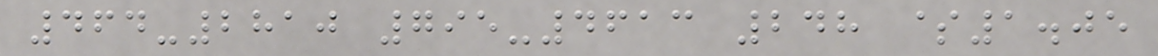464-2810 795-4613 248 $1.05
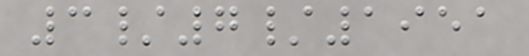3/7/1951
